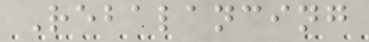Rebalancing
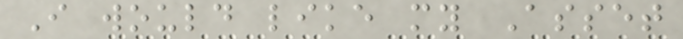I would like my Asset
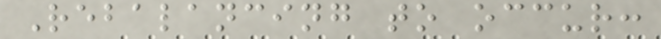Rebalancing to occur:
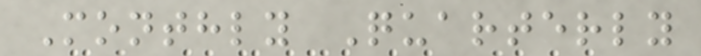Monthly Quarterly
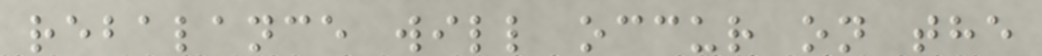rebalance will occur on the
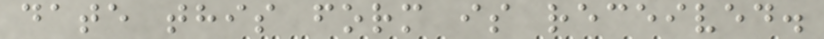date this form is received.
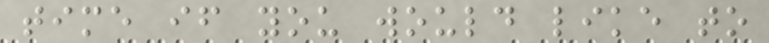time if you would like to
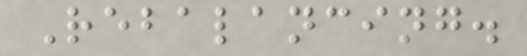Rebalancing.
